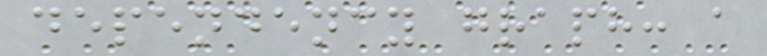dependency graph: a
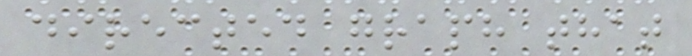directed graph that
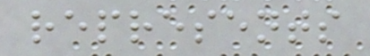represents
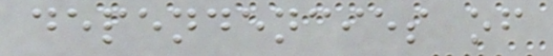dependencies of
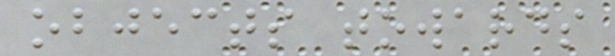objects towards
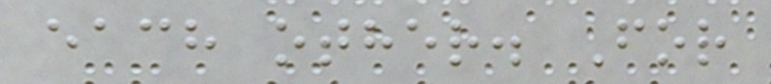each other. For
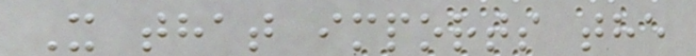X that imports the
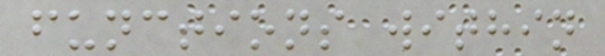functions within
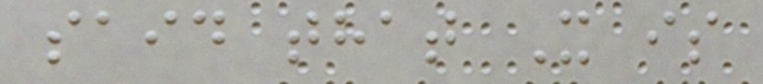said that X is
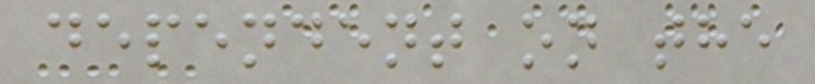dependent on the
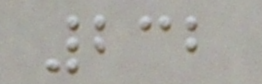232
